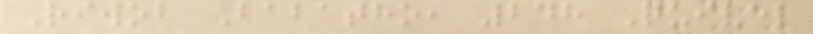Riwob Babatho, 248 Quivel
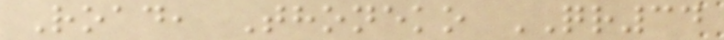Road, Thoneko QR34
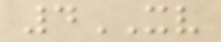4XV
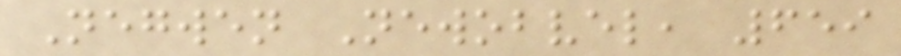Negwen Newobvel, 659
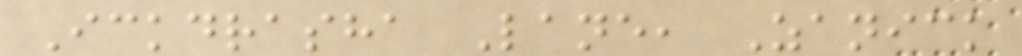Ickdrasha Lane, Zanick
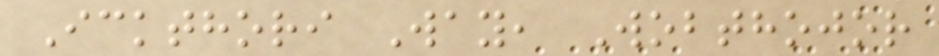Ickthori Way, Wobthojor
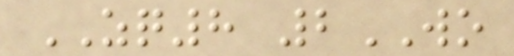ZQ8 2WO
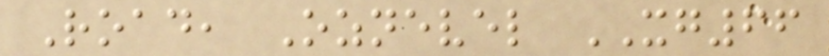Road, Oznevel XG66
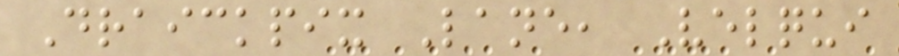Draickpix Lane, Velqui
